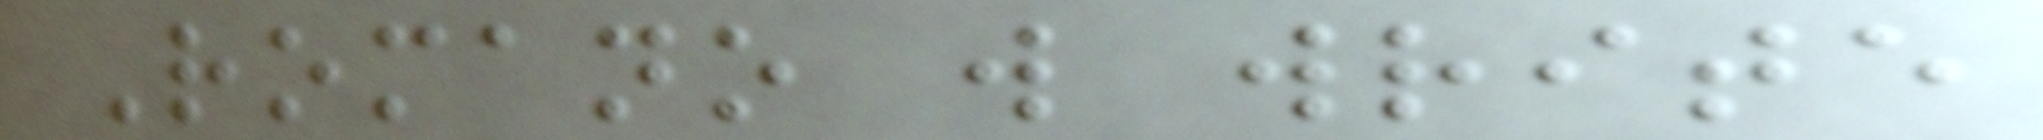Romano will write
